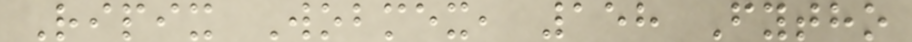Ripix Wobmex, 158 Fytho
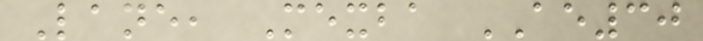Lane, Mexba AE30
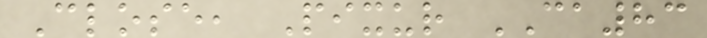Close, Pixur CA83
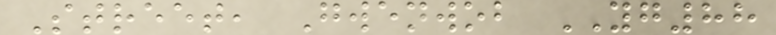Street, Gwenwob YG88
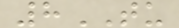8TU
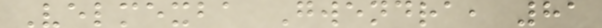Velmexba Gwendra, 81
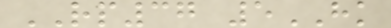RP37 5HK
